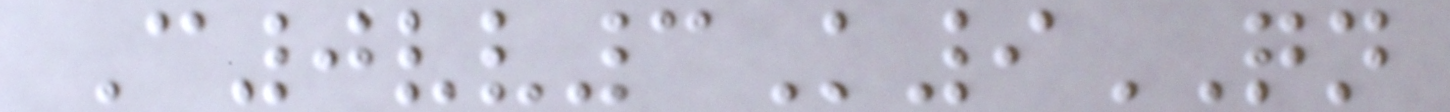C0vv3K9QN
